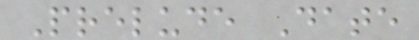Prelude Date
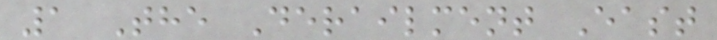1 The Derailment East
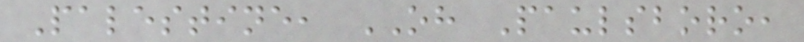Palestine, OH Paulsboro,
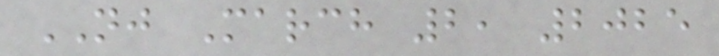NJ March 2, 2025
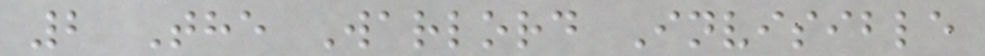2 The Warlord Invisible
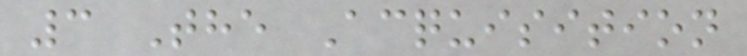3 The Acquisition
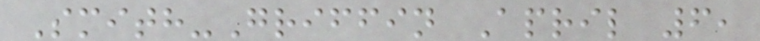Smith-Griffin April 6,
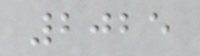2025
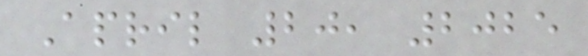April 20, 2025
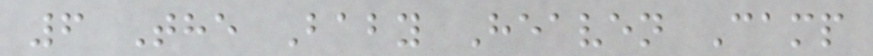6 The Baby Heaven Camp
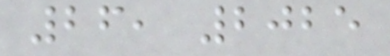26, 2025
